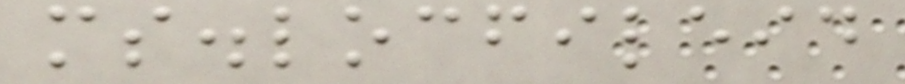ms.locfileid
